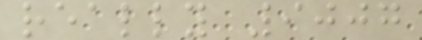really 9007
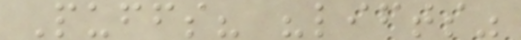Puffs? "lifts"
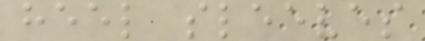heel sleeves
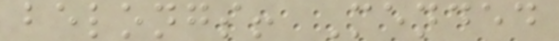belongs! Mended
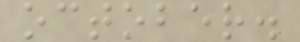october.
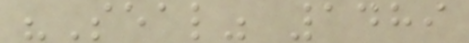"Seal" 1489
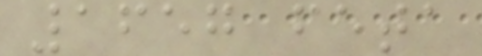1657 feta
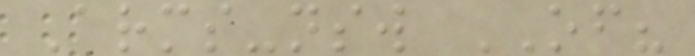Arms-nsw OF?
